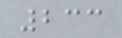233
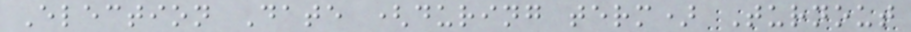Election Date (during term) Turnout
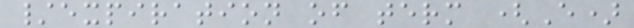/expiration of term (E)
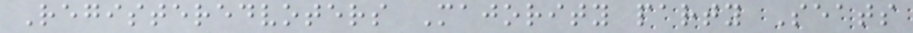Registeredvoters Majority party Seats
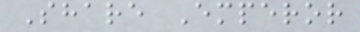Share Emperor
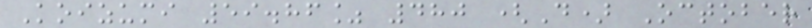Koizumi 59.86% 480 (D) October
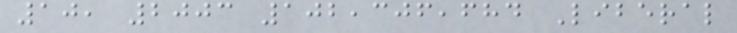10, 2003 102,306,684 Liberal
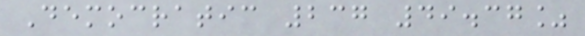Democratic 237 49.37%
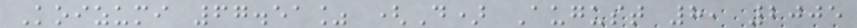Koizumi 67.51% (D) August 8, 2005
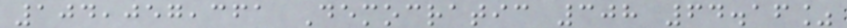104,057,361 Democratic 308 64.16%
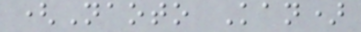(Naoto Kan)
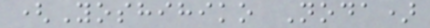(Yoshihiko Noda)
